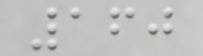160
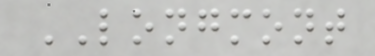LONGMONT
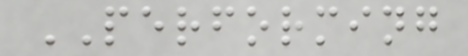PERFORMING
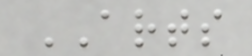ARTS
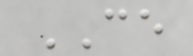CE
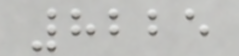8225
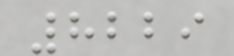8229
